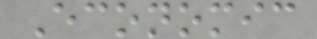Economic
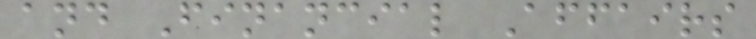and Financial Affairs
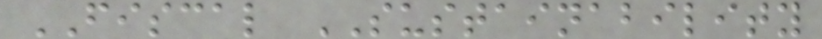FISCAL SUSTAINABILITY
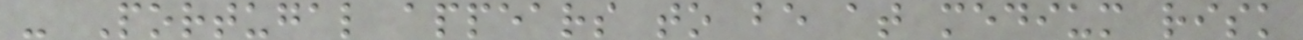- Portugal appears to be at medium risk
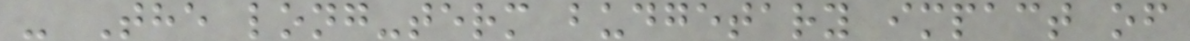- The long-term budgetary impact of
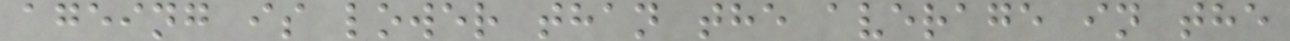ageing is lower than the average in the
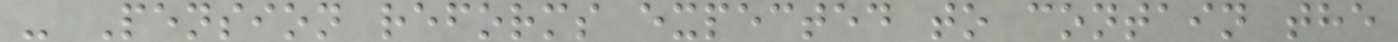- Pension reforms expected to contain the
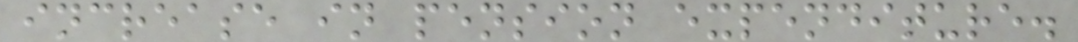increase in pension expenditure.
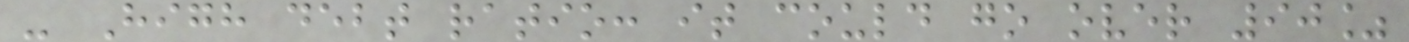- High debt ratio: it could go over 90%
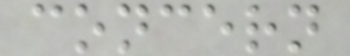concern
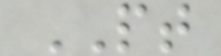PT
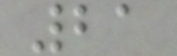21
